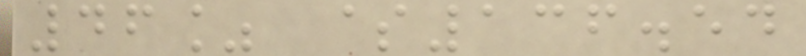46% $136.54
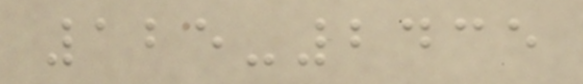125-2435
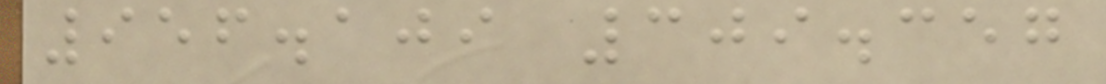956.109 309.357
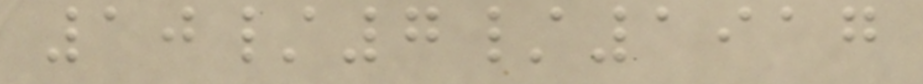10/7/1917
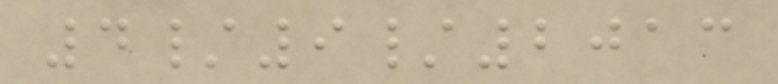4/9/2013
